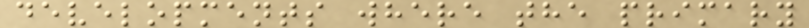developments where the primary
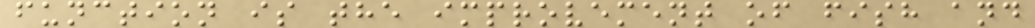function is the improvement of fish and
